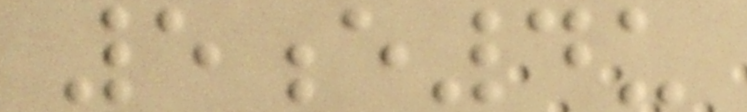5e4u
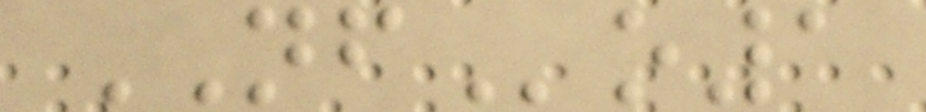NFo1
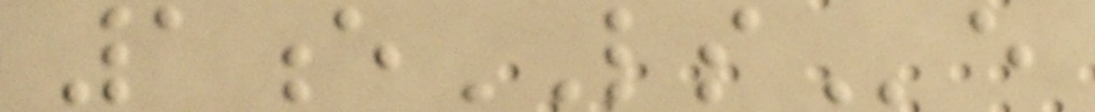1eLSe
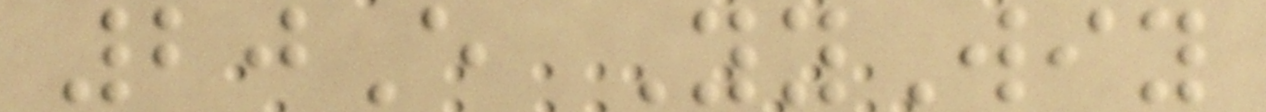20E YyWiy
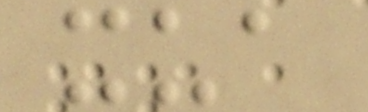xua
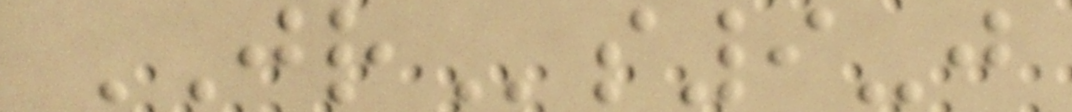JRs9-j
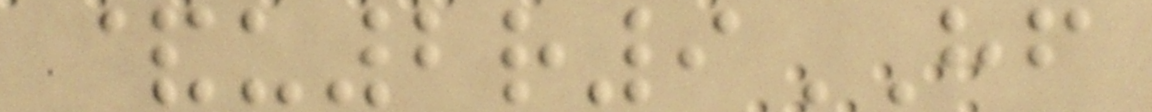&u2r9HF
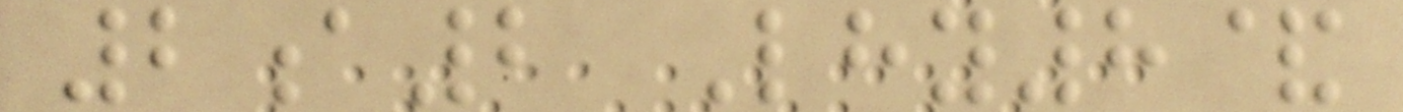2a2 Lhy8&
